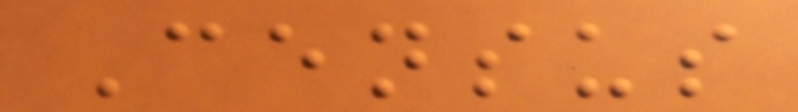Census
